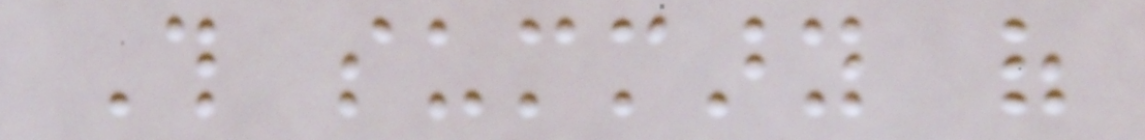This summary of
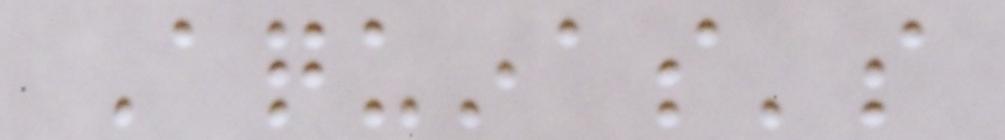Aquinas's
